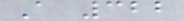A 322
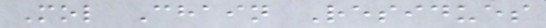Mol Chain Residues
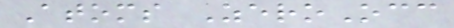Atoms ZeroOcc
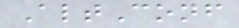AltConf
